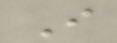I
